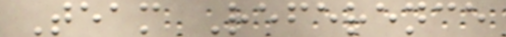Team Reference
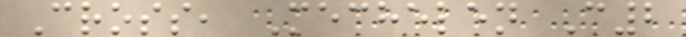Cross, Mechelen C2
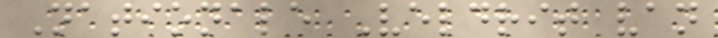Nationale Veldrit van
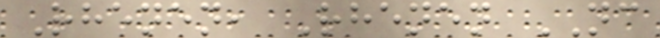Rhenen, Rhenen NC
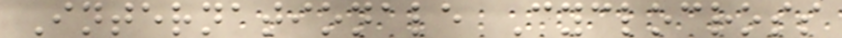Internationale Cyclocross
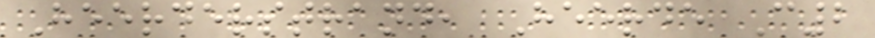Heerderstrand, Heerde C2
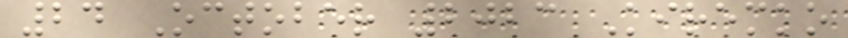24 October 2023 Kiremko
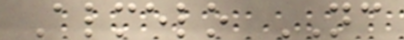Almelo NC
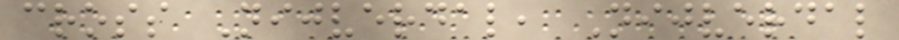cross Nijverdal, Nijverdal
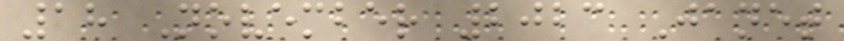18 November 2023 Janet
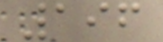196
